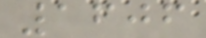1606
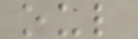oul
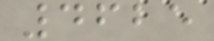4625
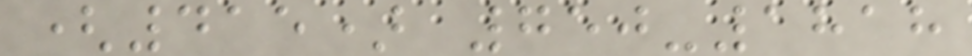(415) 750-1818
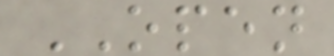OPEN
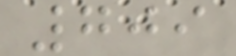709
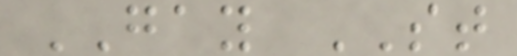GAY ST
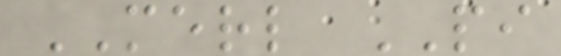MERL PI
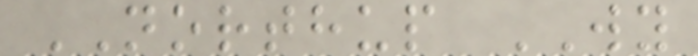NORTHUP WY
